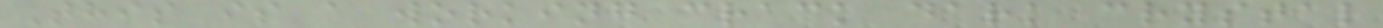This is a working crack dark crystal
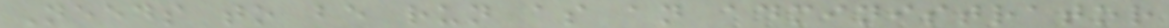Needs to be run as an administrator
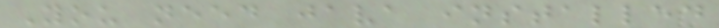You need java installed
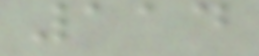114
